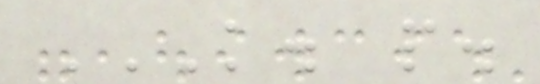K. P.
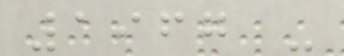1967 -
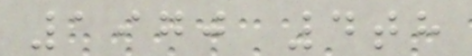1970 4th
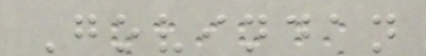Govindan
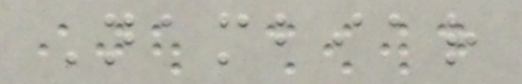Nambiar
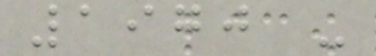1970 -
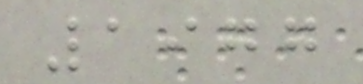1977
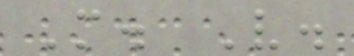M. V.
